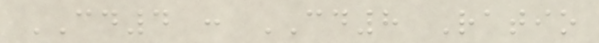CD4 : CD8 Ratio
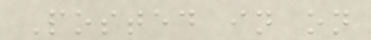Posted in on
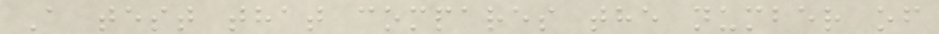A test that compares the number of
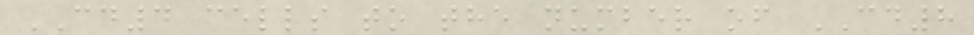CD4 cells to the number of CD8
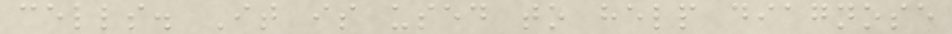cells. It is used to help diagnose
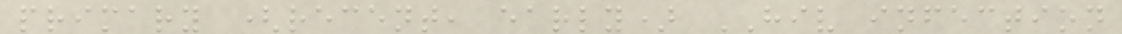primary (recent, early) HIV infection
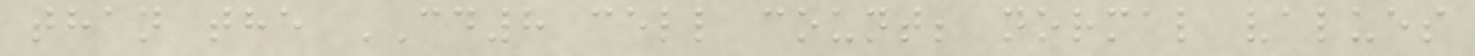than the CD8 cell count; normal values
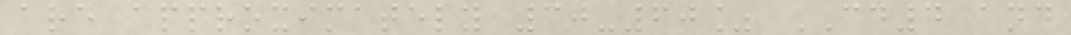are approximately 30-60% CD4 and
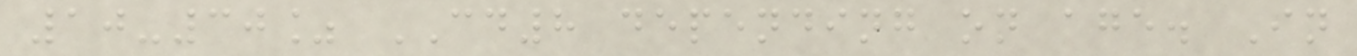10-30% CD8 depending on age. In
